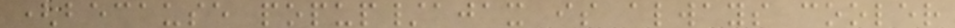(because popup/ajax is always cooler
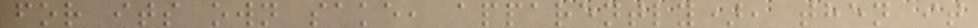for its own sake, apparently), then it
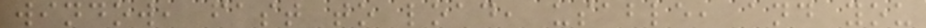window, fast to load, usable, and you
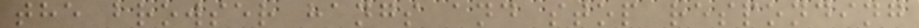the browser hangs and stop responding
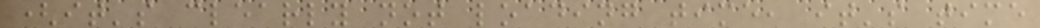(it's clearly not loading time, it's time
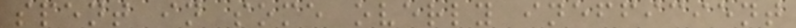spent in some overly inefficient
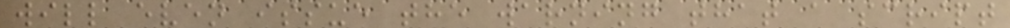will even issue the warning that a script
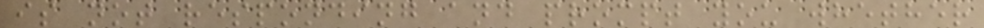is not responding and prompt you whether
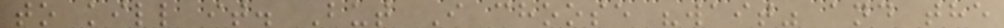to kill it. But I choose "wait" and the
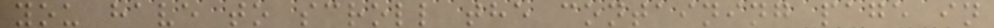you have to scroll the containing page in
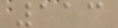113
